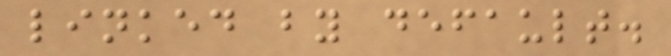linked by default.
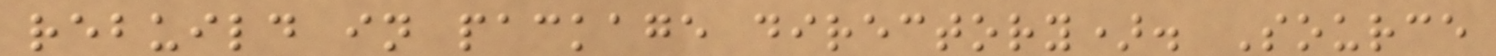rebuild in package directory). Source
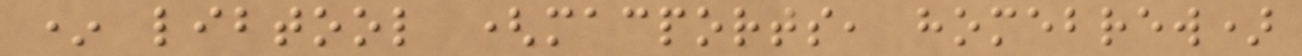* libtool (macports, homebrew)
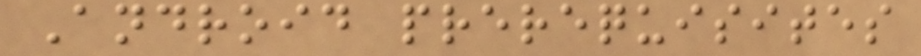Android prerequisites
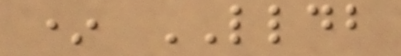* LLDB
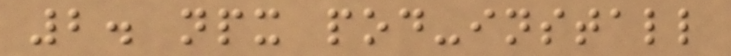2. npx pod-install
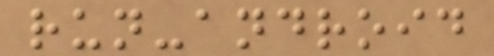run-android
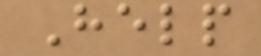Help
